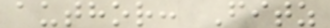author: Fitz
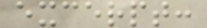excerpt:
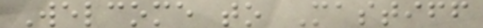Welcome to Mastiff
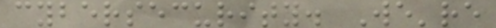cybersecurity. We're
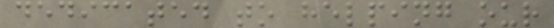dedicated to helping our
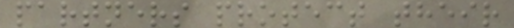partners protect their
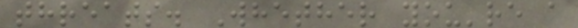threats. Whether you're a
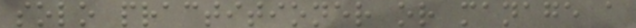solo practitioner or manage a
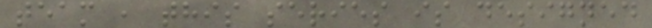team , this series is designed
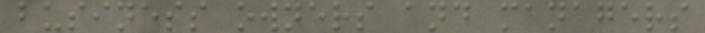business owners and managers
